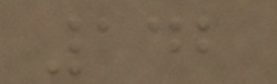142
